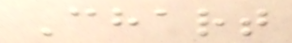Chart
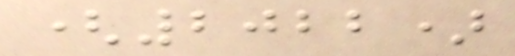(2022)
